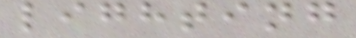lighting
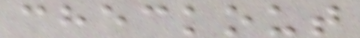checkout
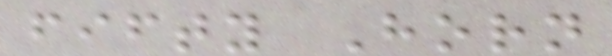fifty Horn
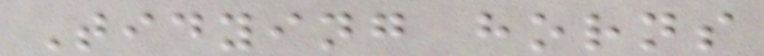Tidying horns
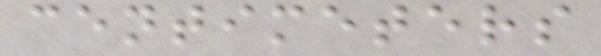centimeters
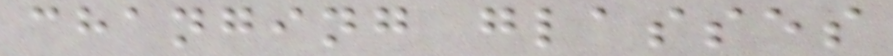changing glasses
